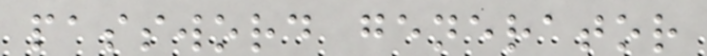password generator
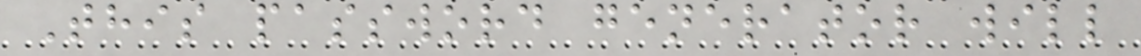This password generator will
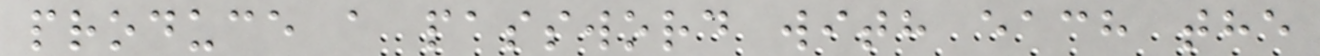produce a password with each the
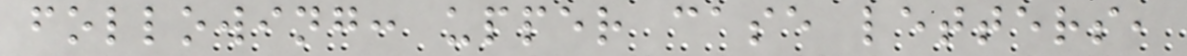following: upper case letters,
